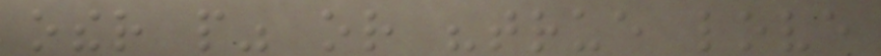other people" or "true love
